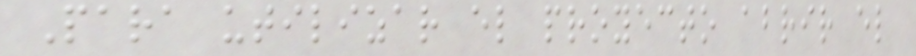Para utilizar el proyecto abrir el
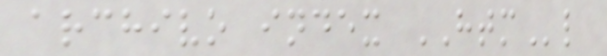archivo index HTMl
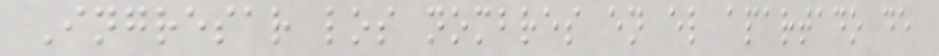Ingresar los nombres en el apartado de
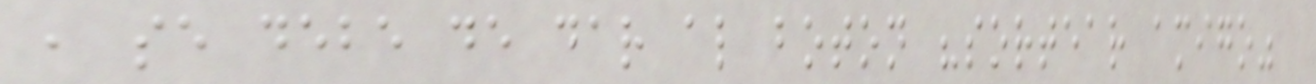, se debe de dar al boton "sortear amigo"
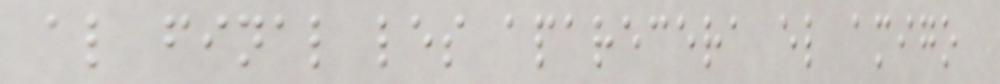al final les aparecera el amigo
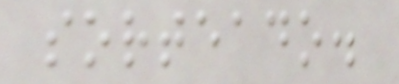sorteado.
